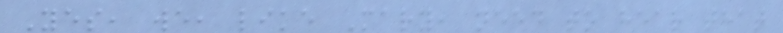Yes, we, like Mary, need to hear that
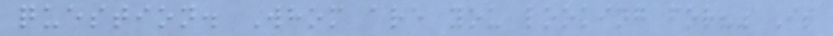question. Whom are you looking for?" It
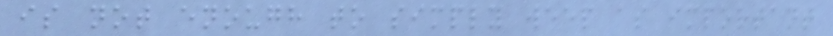is not enough to simply weep as important
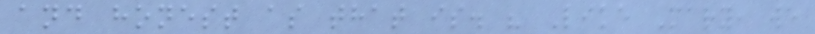and honest as that is. " Like Mary, we
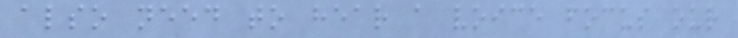also need to hear a voice focus our
